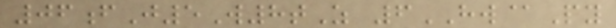06fJ5W8tZ 6HW@Py
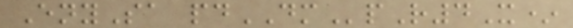EnySa pdDMpR4X*
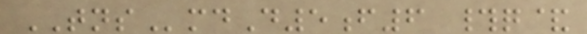TNSmdD5f6 #q&
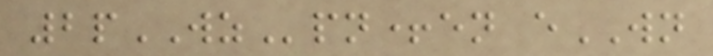2pWZpn+en eWN
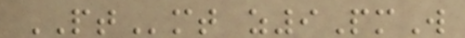PTmt z9PmW
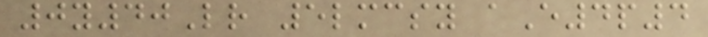0y40Lr 5lmcsy aE4p4
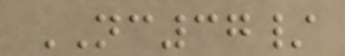NC37/
